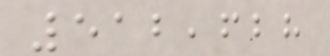512,628
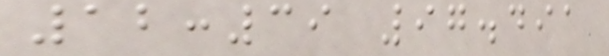12:39 97.491
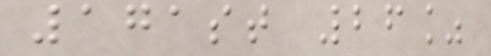171st 26%
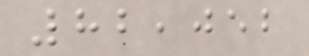82,052
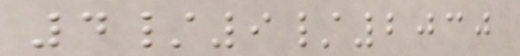4/9/2030
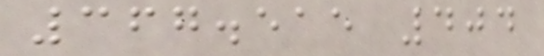367.515 404
